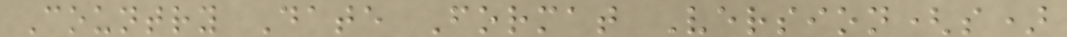Country Date Format Version(s)
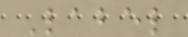Label
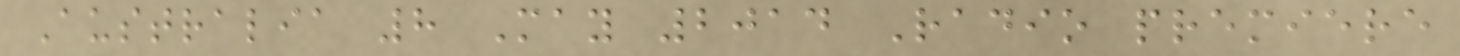Australia 8 May 2014 Radio premiere
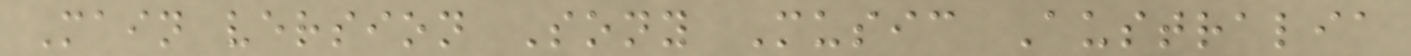Main version Sony Music Australia
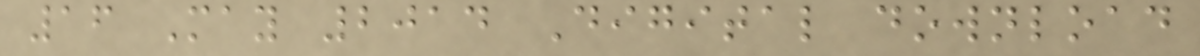16 May 2014 Digital download
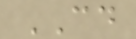CD
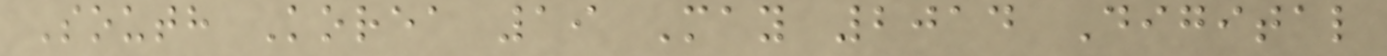South Korea 19 May 2014 Digital
